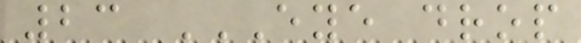23 EYE DROP
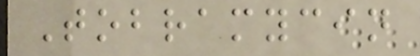Tobramycin
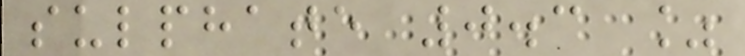sulphate 0.3 %
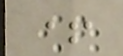+
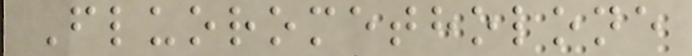Fluorometholone
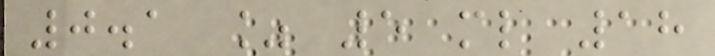0.1 % 5 ml 18
